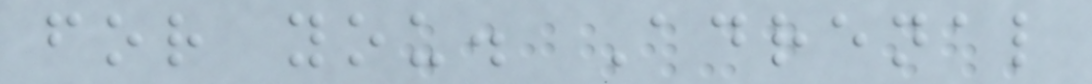for you. Adrenal
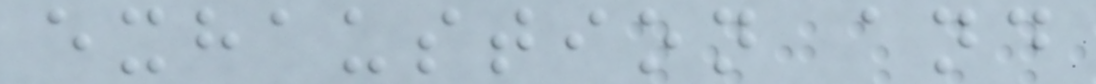exhaustion and
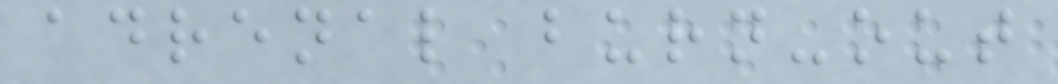adrenal burn-out
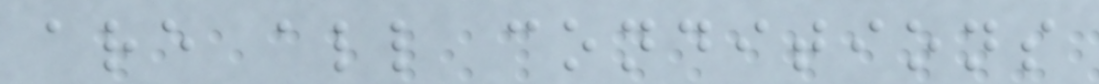are all conditions
